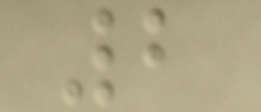2
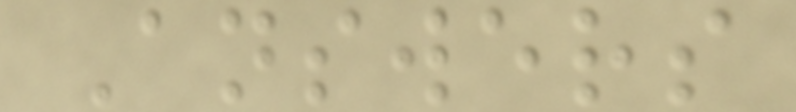Answers
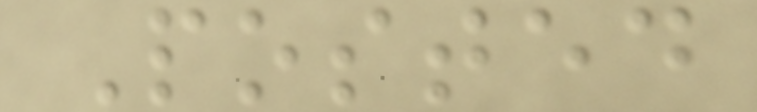Posted
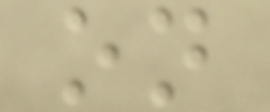on
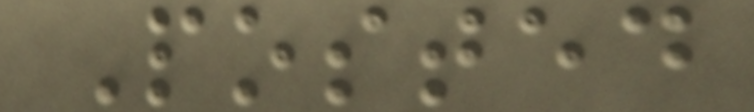Posted
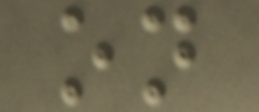on
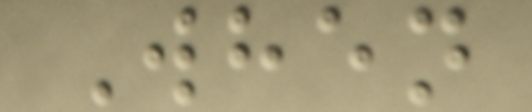When
